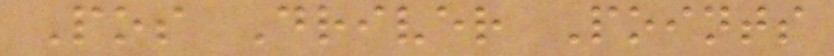Pos Driver Points
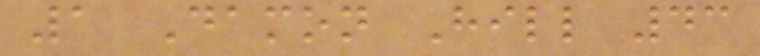1 Damon Hill 43
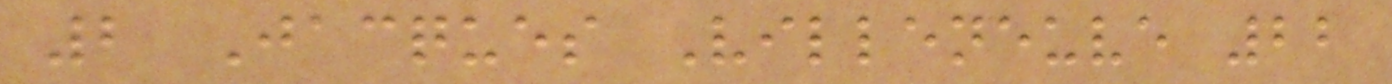2 Jacques Villeneuve 22
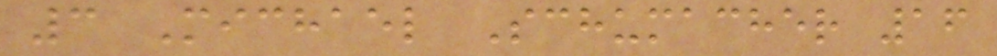3 Michael Schumacher 16
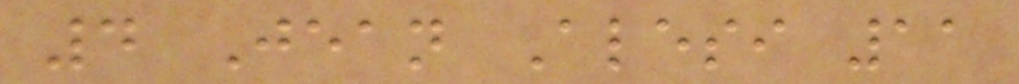4 Jean Alesi 11
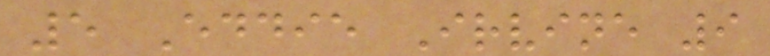5 Eddie Irvine 9
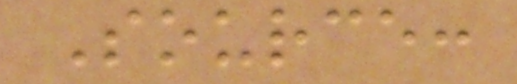Source:
